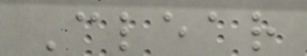Clear
